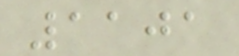1101
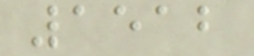1512
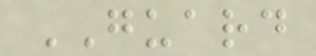GUARD
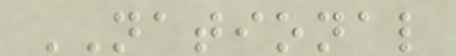NATIONAL
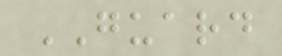GUARD
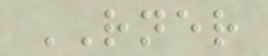RNER
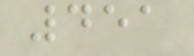451
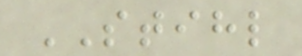STIHL
